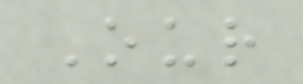Our
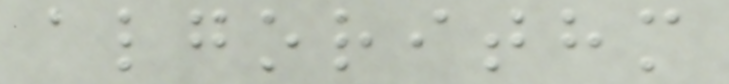algorithm
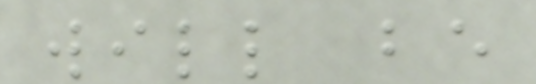will be
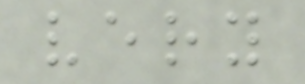very
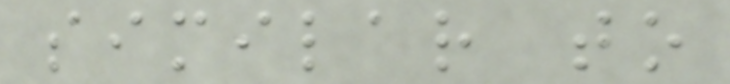similar to
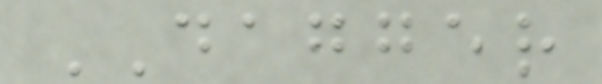DAGGER
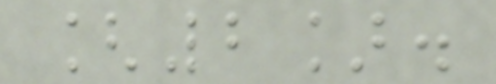[2].
